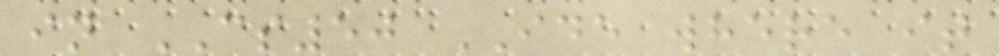in CS50 IDE where it
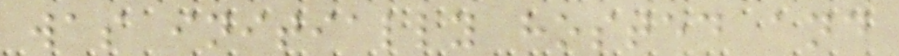was initially hosted and
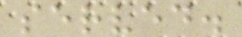served.
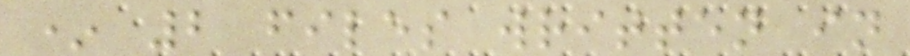* 2 files written in
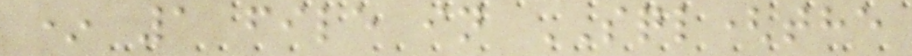* 1 file in SQL(the
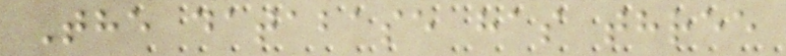The database has three
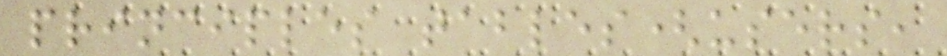principles tables(users,
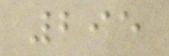295
